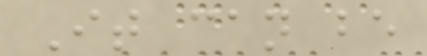It can be
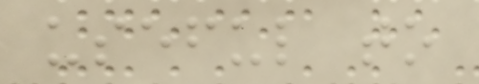useful to
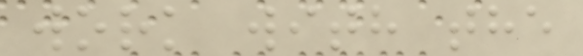work with the
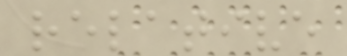relative
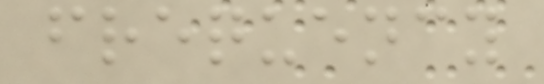frequency
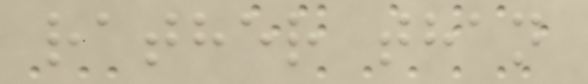rather than
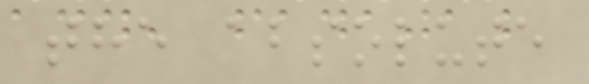the absolute
